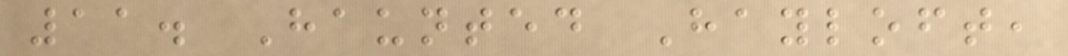11. Haunted Hayloft,
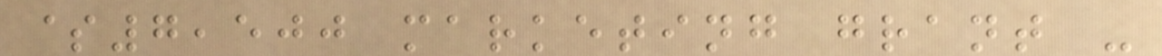$7,500 marketing grant -
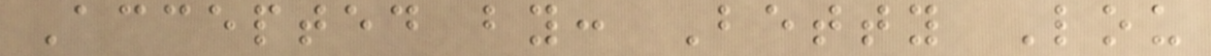Accepted by: Betty Lou
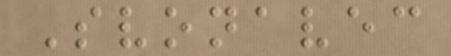Svonavec
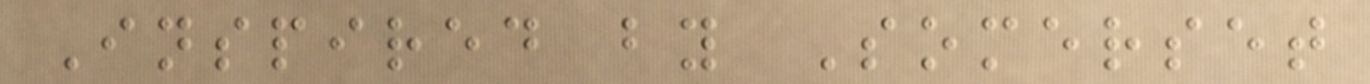Inspired by Somerset
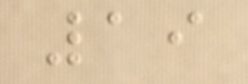19
